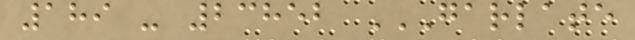189 - 23852 GARLATE
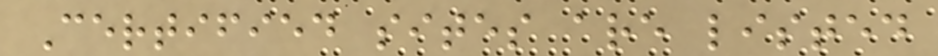Certified sites are listed
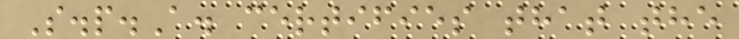S.p.A. certifies that the
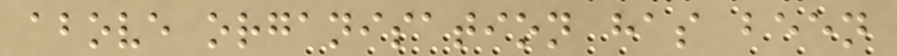above organisation has been
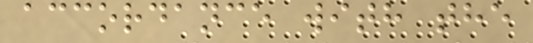accordance with the
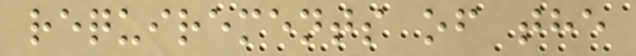requirements of the
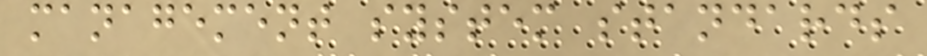management system standards
